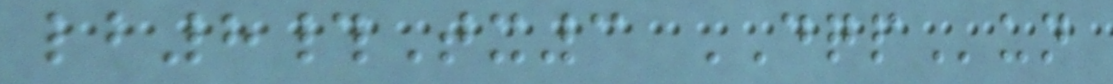lb8#Tx3 DQPun
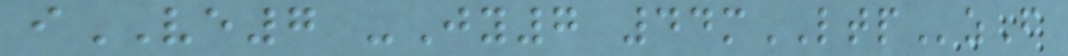iVE7 -Jy7 44mLTPzF
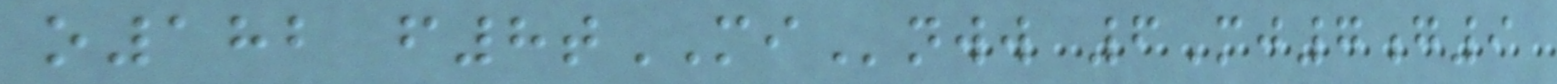o182 f8tMInww 6Mj7g9
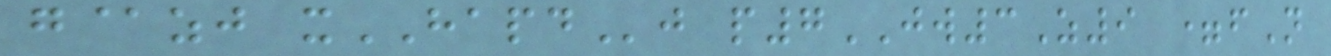g@zj xHAPDj p7JW3Z9 =fN
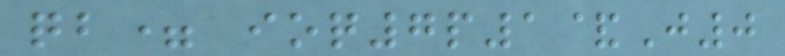qb= ioq7p1&J0
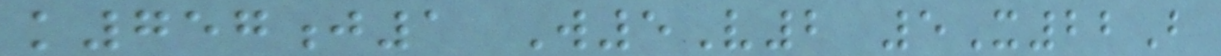k757j1 W5V2 5X22B
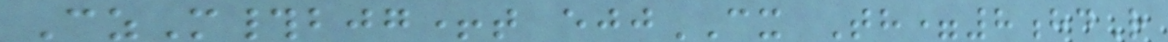CzM#bjg+t ejjCX Th=8hdR
